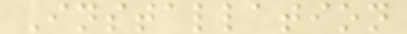Installation
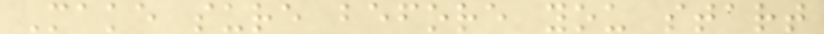Make sure before you start
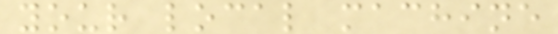your local machine
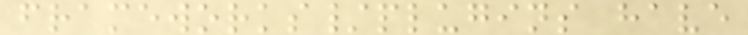frameworks/plugins have
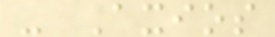- Axios
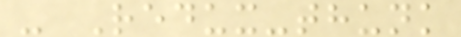- Redux-thunk
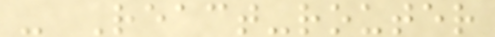- React-router
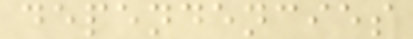dependencies
